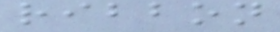ribbon
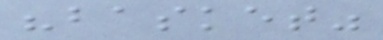"basket"
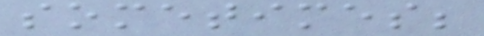sometimes;
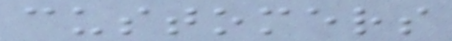customers
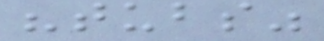"tubs"
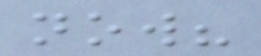now?
